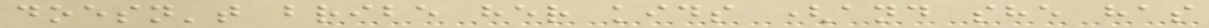doesn't bribe her kids (and she has
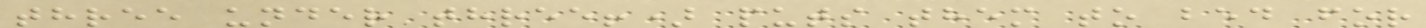three under three!) puts them to bed for
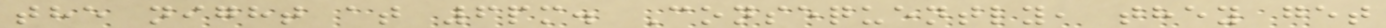the night at 6pm. Consequently, they get
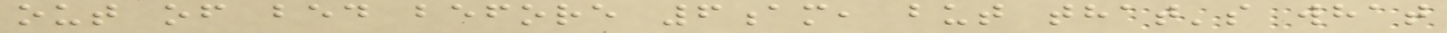out of bed before 6am, but that's what
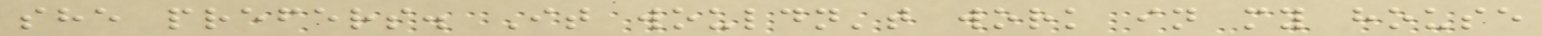she prefers. It wouldn't work in my house
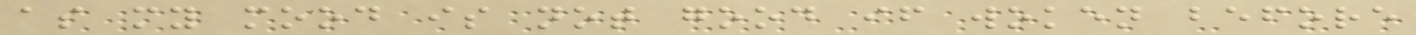as my mood is not good if woken before
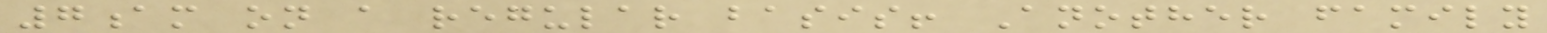7am on a regular basis! Another family
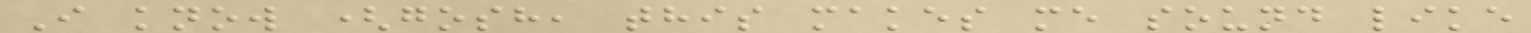I know (gosh, this makes me sound like
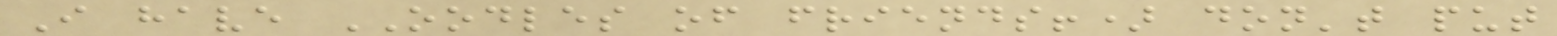I have OODLES of friends!) don't put
